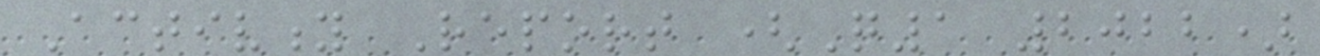Activity Report (Q1 2022)
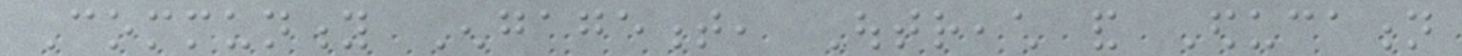Community Engagement, Outreach and Education
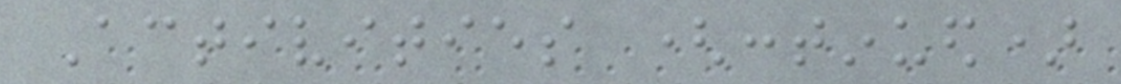Activities (continued)
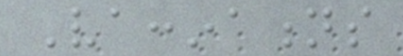Vaccinations
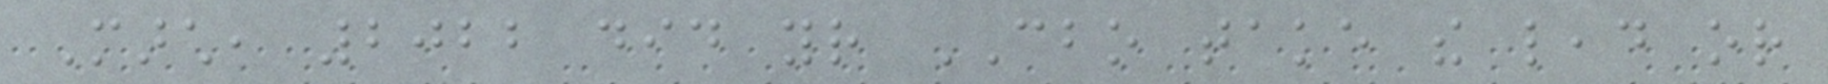March, 2022 did your CBO take the lead or
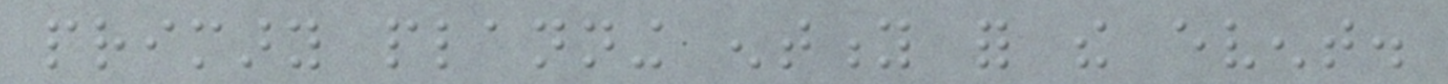primary planning entity for the event.
